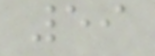59
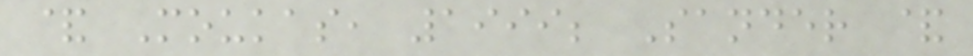& Moukas, 1999; Sander &
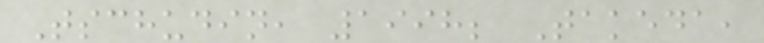Tschudin, 1998; Takeda,
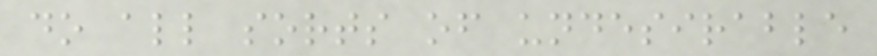do all sorts of undesirable
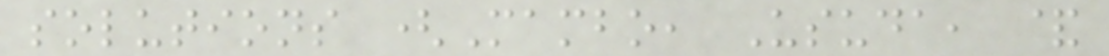solutions (Mambo, Usuda, &
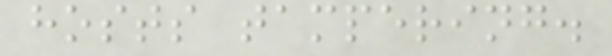hosts tampering.
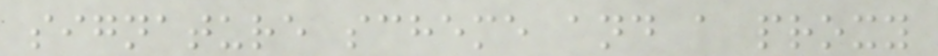signature scheme and a proxy
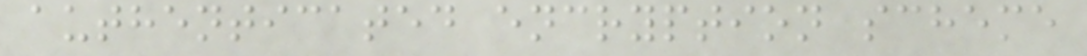authenticated encryption scheme
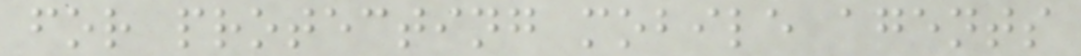for protecting mobile agents
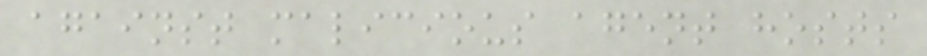against malicious agent hosts
